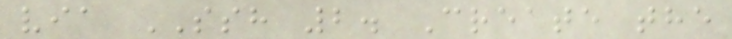via SSH 2. Create the
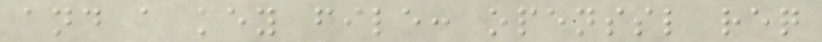and a key file: openssl req
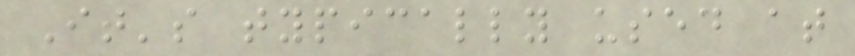It's typically used at
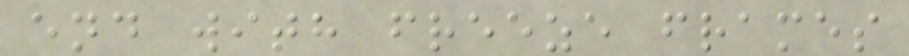end with freeze frames
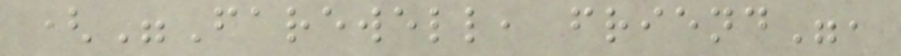("Farewell, friend",
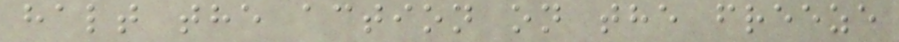halt the action on the freeze
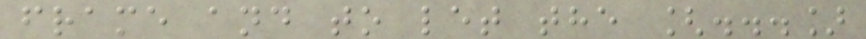frame and to let the [...]
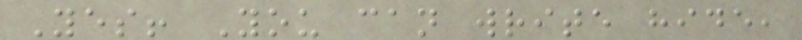Yes! You can write hide,
